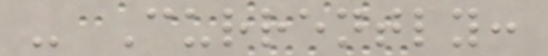- Currently:
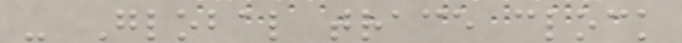- Global trace clock
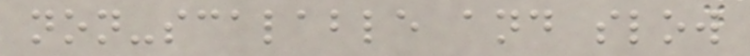non-scalable and slow
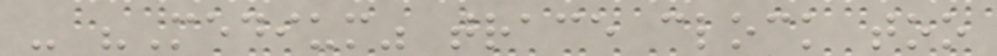- "Medium" trace clock too
